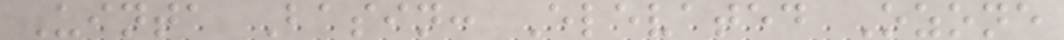Uinta Basin: Elevated Ozone
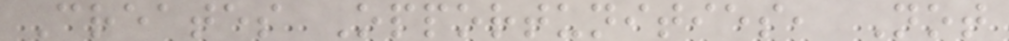Creates Opportunities, Not
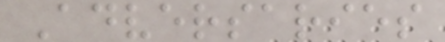Adversaries
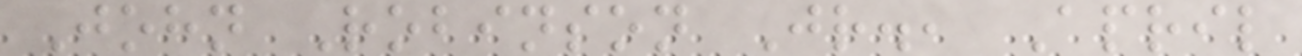John Robinson Jr., April
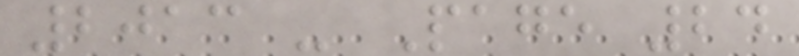2013 - Page 24
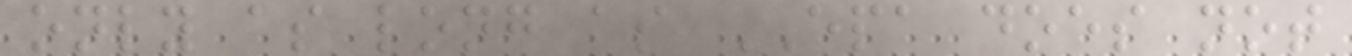only as long as EPA does not
